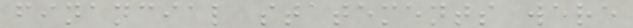financial statements were
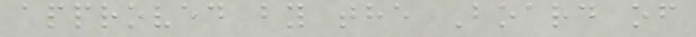approved by the Board of
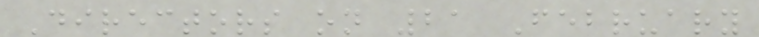Directors on 21 February
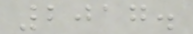2017.
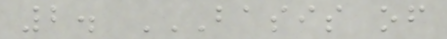2. BASIS OF
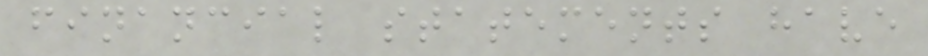financial statements have
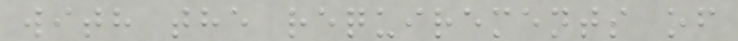with the requirements of
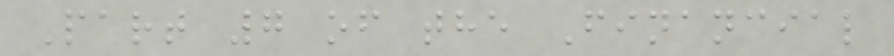Part 7 of the Financial
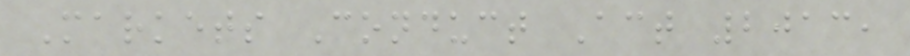Markets Conduct Act 2013,
